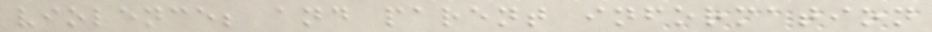violence; and parent information
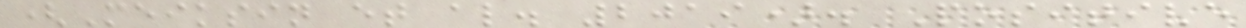(Meiksin et al. 2019). Positive
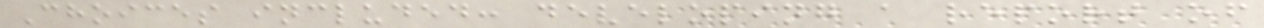Choices included: developing a report of
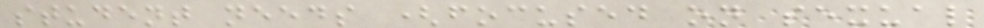student needs (focused on sexual
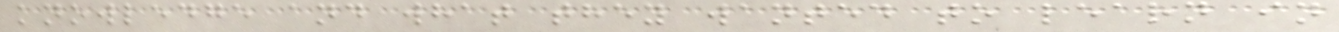knowledge and what they wanted to learn in
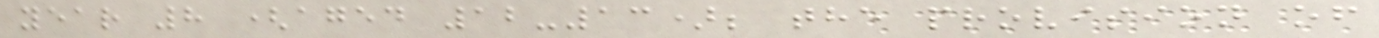year 8 (aged 12-13); the provision of
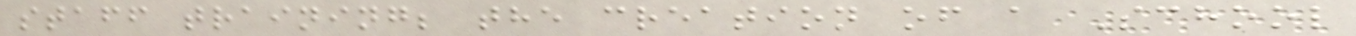staff training; the creation of a School
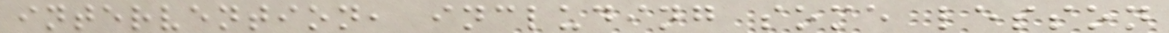intervention, including some lesson
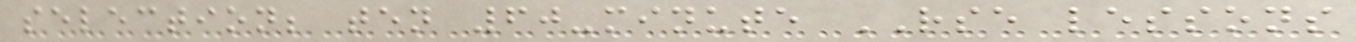selection; ten 60-minute RSE lessons
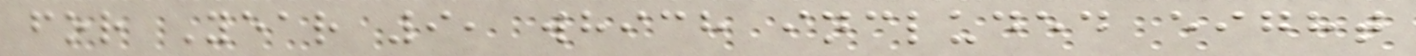for Year 9, which included eight
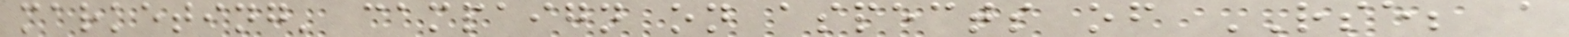marketing' campaign on aspects of RSE; a
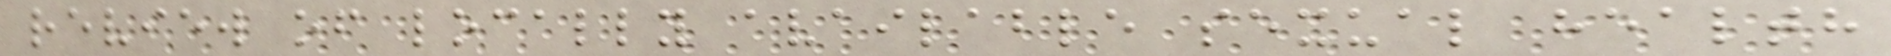review of locally available sexual health
